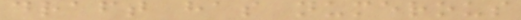draft has numerous
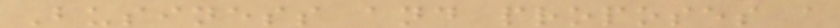Business and proposes a
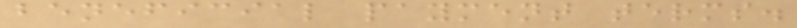beneficial payment terms.
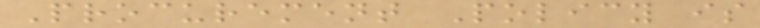Procurement Policy is
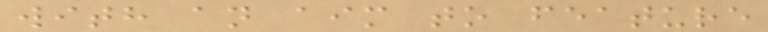with an aim to feature
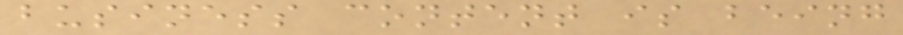business content is being
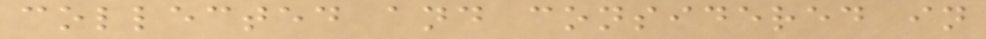collected and considered in
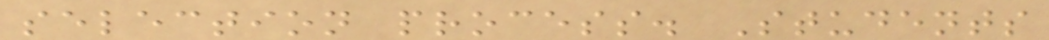selection process. Students
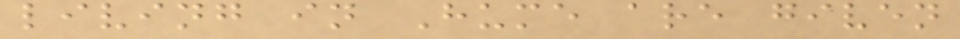living in Hume are given
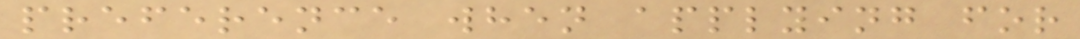preference when applying for
